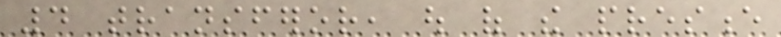4 transferor, out of the presence
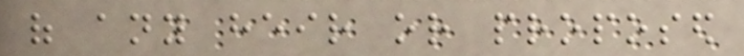of any heir or proposed
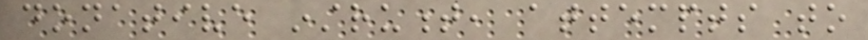donative instrument, attempts to
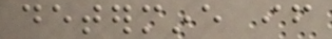determine if
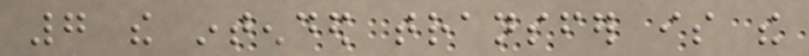7 the intended transfer is the
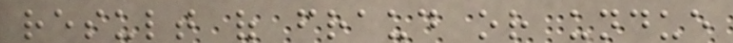result of fraud or undue
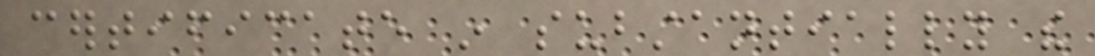certificate in substantially the
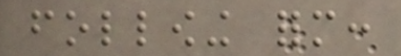following form:
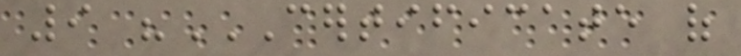9 "CERTIFICATE OF
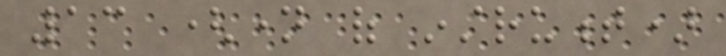13 (name of instrument)
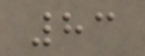83
